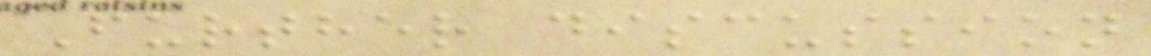Further discussion
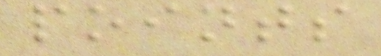points
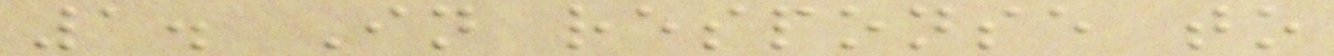1. In response to
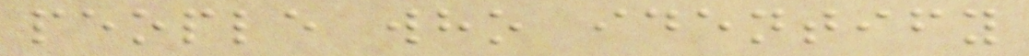people who identify
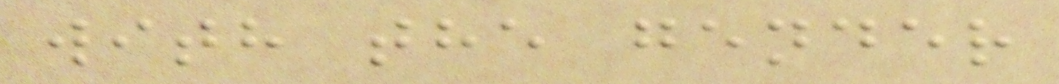with the gender
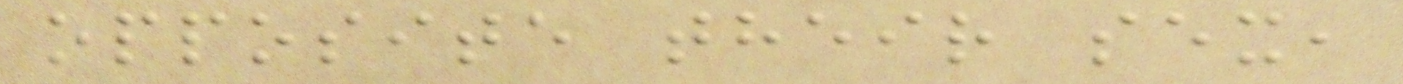opposite their sex,
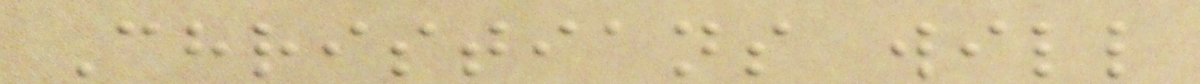Christians will
